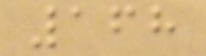168
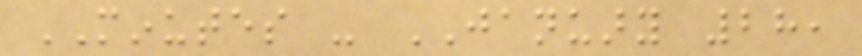MINUTES - JANUARY 28,
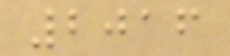2016
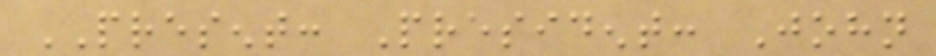PRESENT: President: John
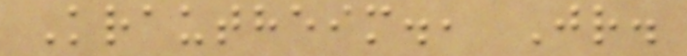Krautheim., Jr.
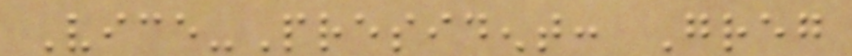Vice-President: Greg
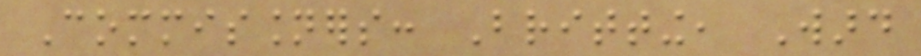Commissioners: Britting, Ward
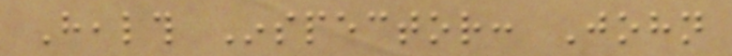Health Inspector: John
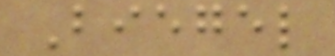Biegel
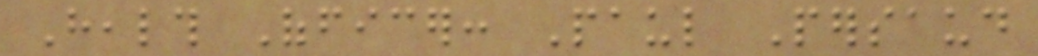Health Officer: Paul Persaud
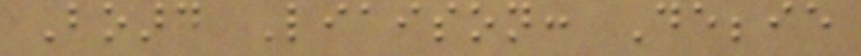Board Liaison: Debbie
